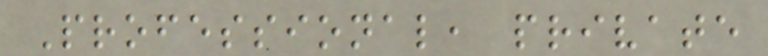Professional, private
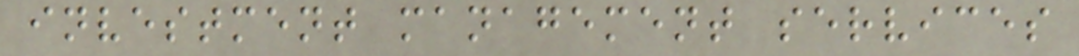investment management services
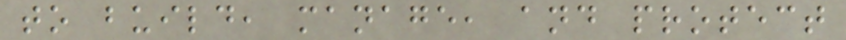to build, manage, and protect
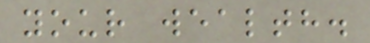your wealth.
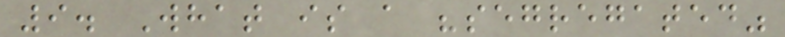9. What is a "segregated"
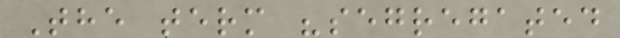The term "segregated
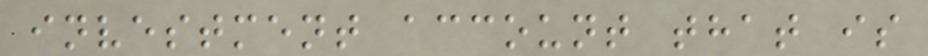investment account that is
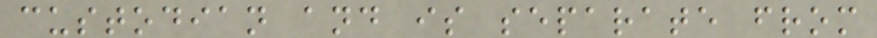custodian and is separate from
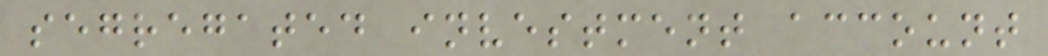segregated investment account
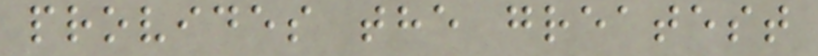provides the greatest
